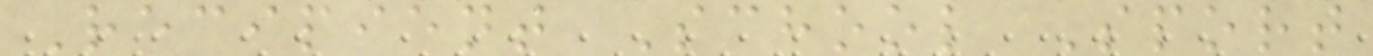Recipient School Sport
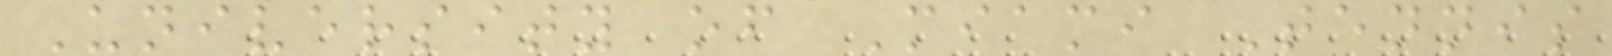University of Miami Tennis
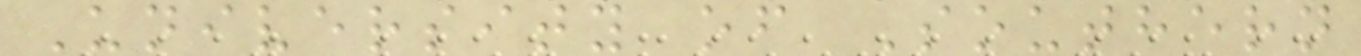University of Southern
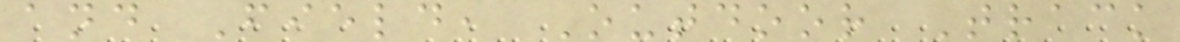and Field, Outdoor Track
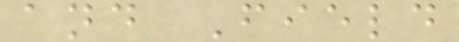and Field
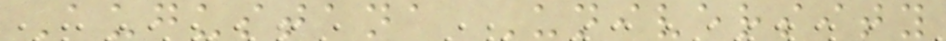Augustana University
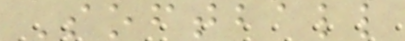Softball
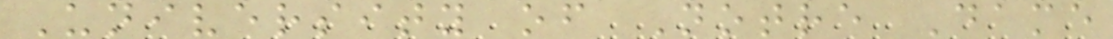University of Notre Dame
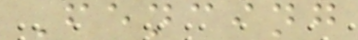Fencing
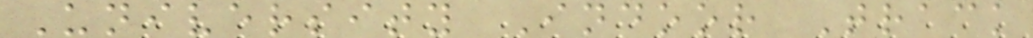University Indoor Track
